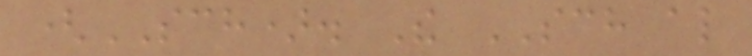(SCH). The SCH also
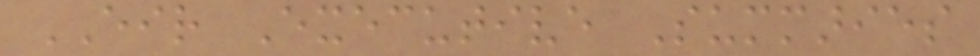EIR Executive Summaries
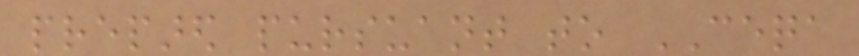prepared pursuant to CEQA
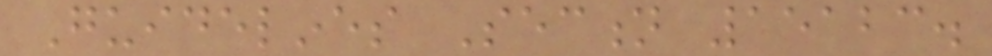Guidelines Section 15123.
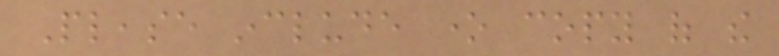Please include one copy of the
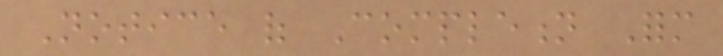Notice of Completion Form
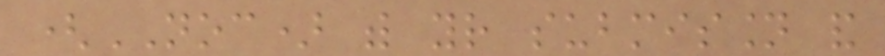(NOC) with your submission and
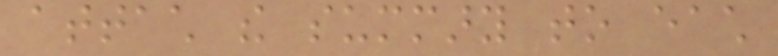attach the summary to each
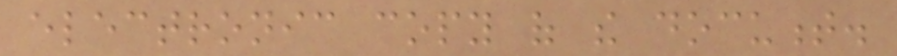electronic copy of the document.
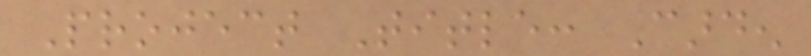Project Title: Carden
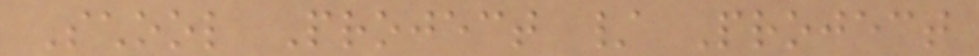School Project / Project
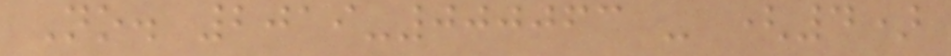No. 2019-000063 - (4)
